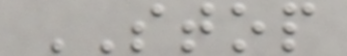STOP
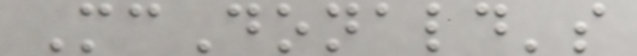McDonald's
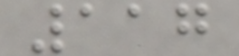117
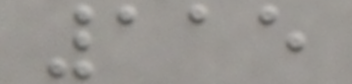115
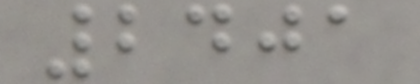2401
